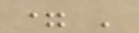= '
